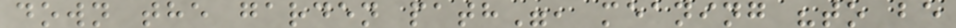down the garden path", meaning "to be
